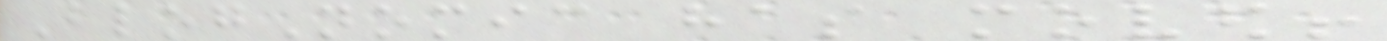BlogNomic has moved!
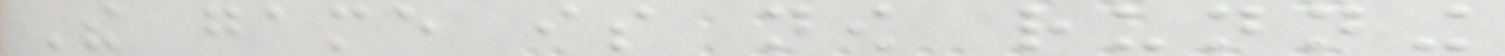The game is now running
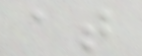at
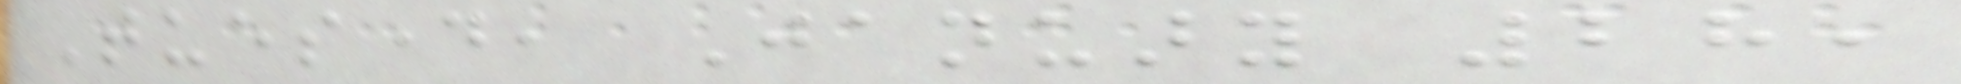Tuesday, January 28,
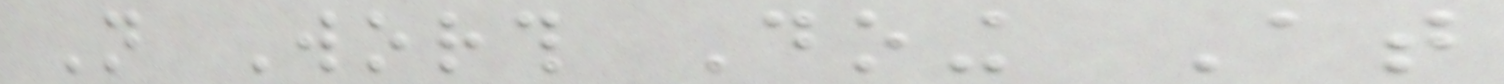Not Worth Doing At
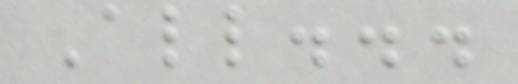All...
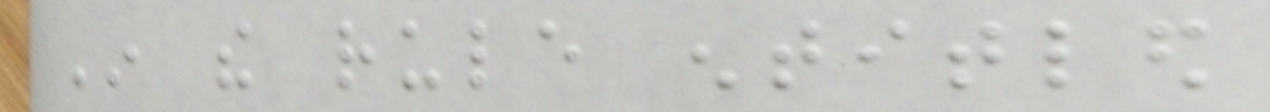In the rule entitled
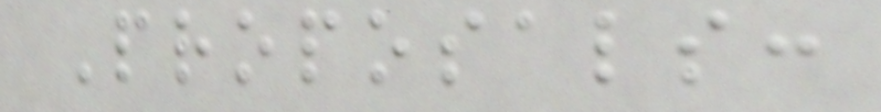Proposals:
